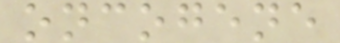oncogene
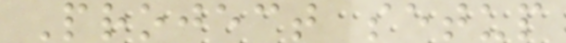Project setup
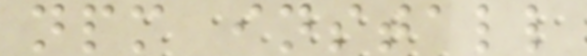npm install
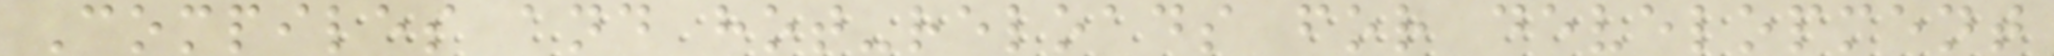Compiles and hot-reloads for development
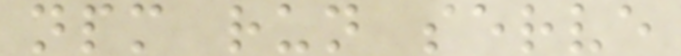npm run serve
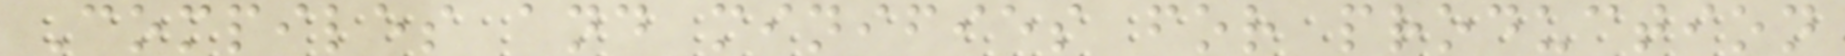Compiles and minifies for production
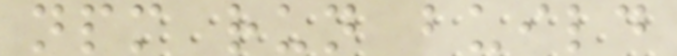npm run build
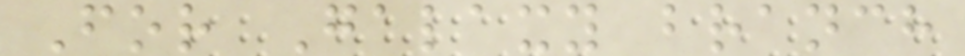For Galaxy branch
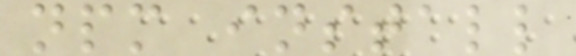npm install
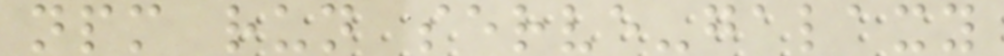npm run serve-galaxy
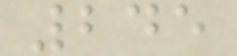245
